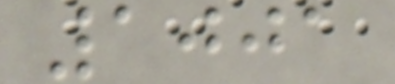1001
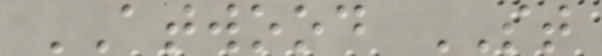ATWOOD ST
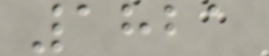1821
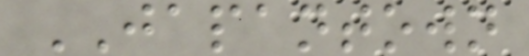JAPANTOWN
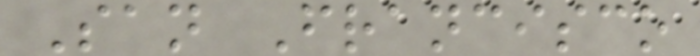San Francisco
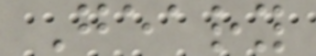Geary
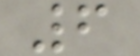6
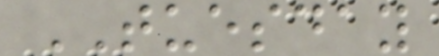TUESDAY
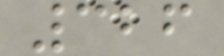326
